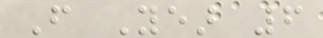From Year 6
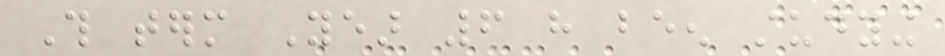This term Year 6 have been studying
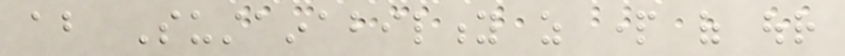about Sustainability as part of our
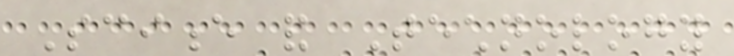Science and Technology
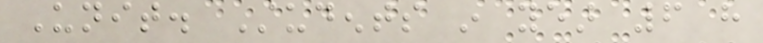Unit. Students in year 6 have
